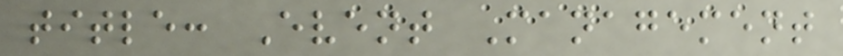title: Event Management
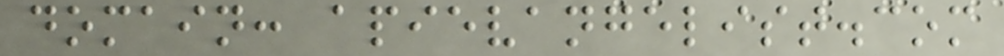domain: apievangelist.com
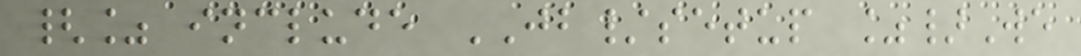{% include JB/setup %}We
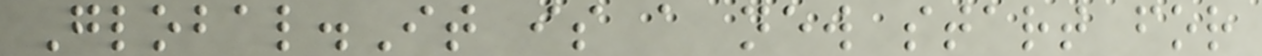Global.It is a new start for
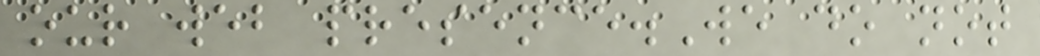our web presence.We do not
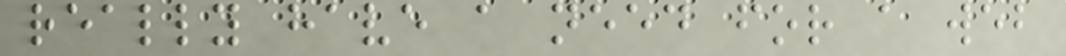really have a need for a web
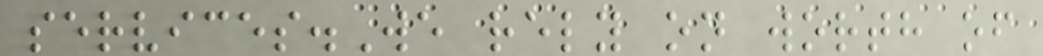services.We rely on worth of
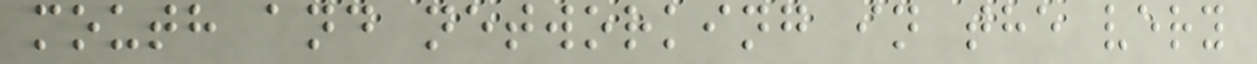mouth and networking in the very
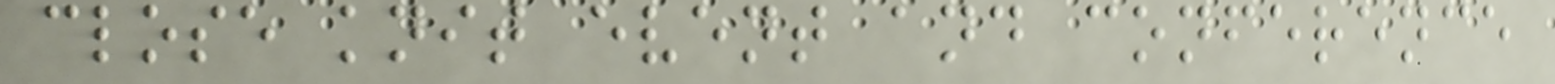close knit event and conference
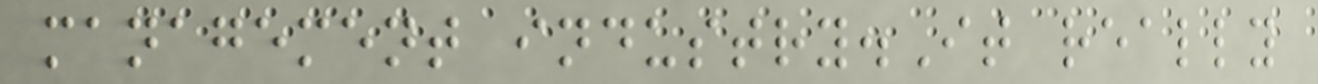management industry.It really
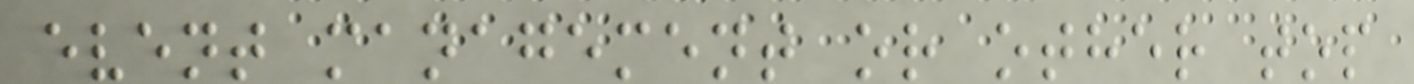event management or other top
